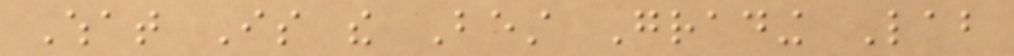What Is the Best Grading Lab
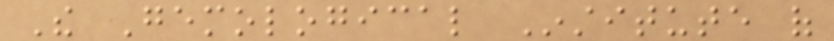The Gemological Institute of
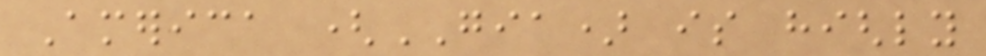America (GIA) is highly
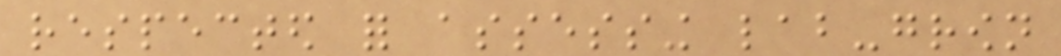respected for assessing lab-grown
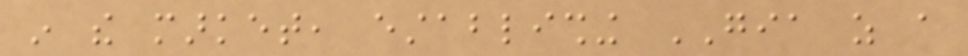in the market, establishing GIA as a
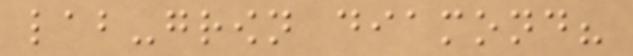lab-grown diamond?
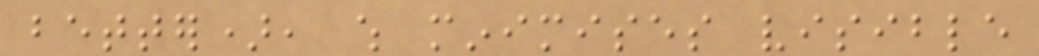better), which minimises visible
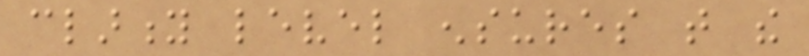clarity level ensures that the
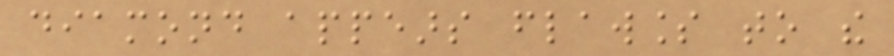diamond appears flawless to the
